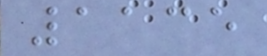1135
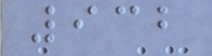932
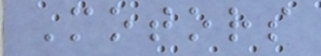Motors
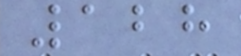128
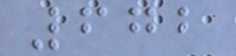672
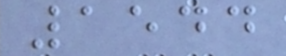1544
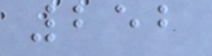252
